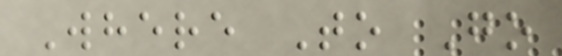Where To Go
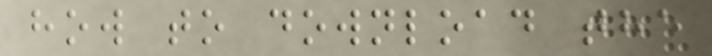how to download the
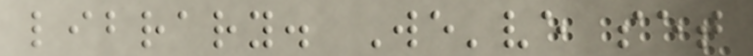library. We've set
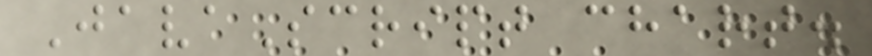JavaScript chart.
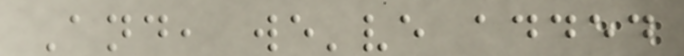And, we've added
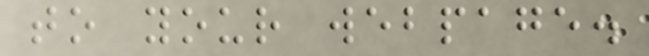to your webpage.
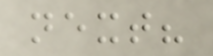next?
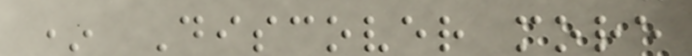* Discover more
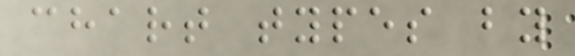chart types by
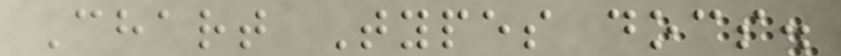Chart Types docs.
